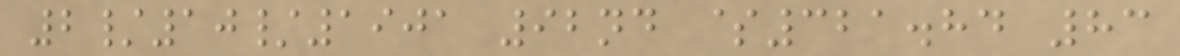2/10/1901 92nd $321.84 83
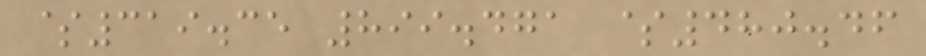$319.35 899.471 $480.46
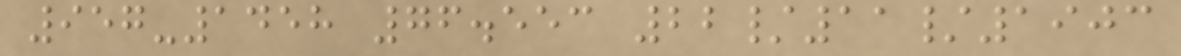957-1458 76.553 22/11/1903
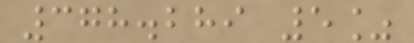378.289 5%
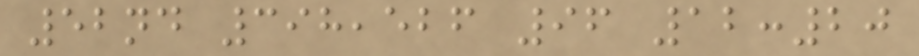52nd 398,526 96 12:20
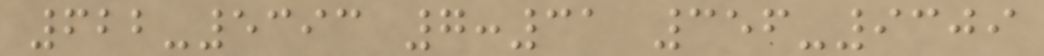622-5393 7:31 356-9309
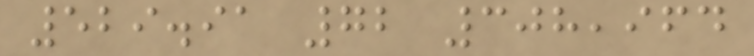529.91 72 308,964
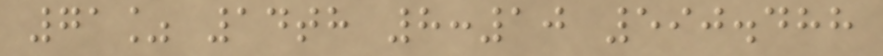71% 14th 8:10 590.488
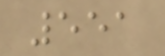551
